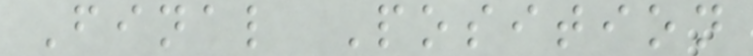Final Position
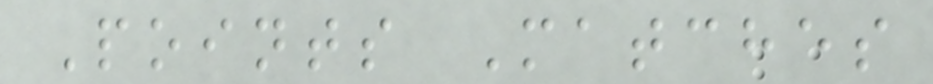Points Matches
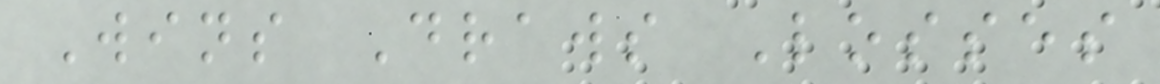Wins Draws Losses
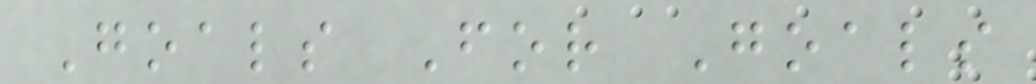Goals For Goals
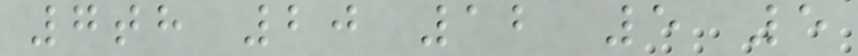7th 20 12 5 5
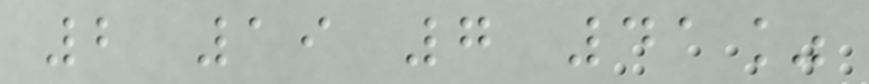2 19 7 41%
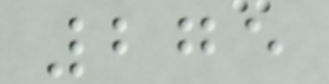275
